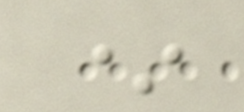*
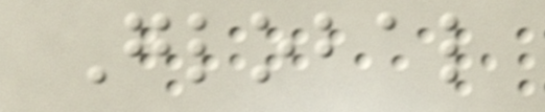Global
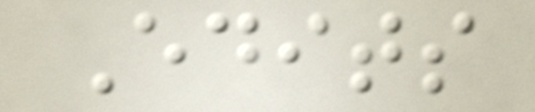Edits
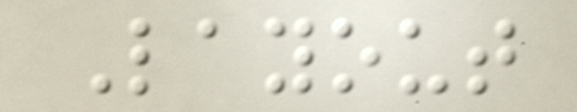Layout
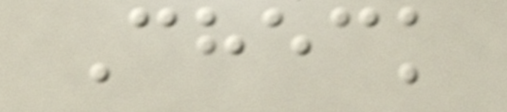Check
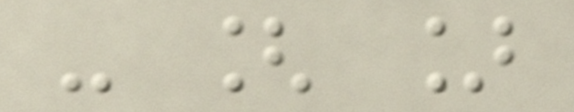- [ ]
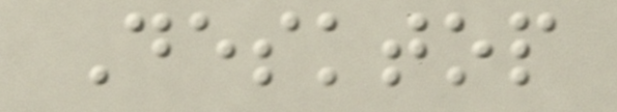Desktop
